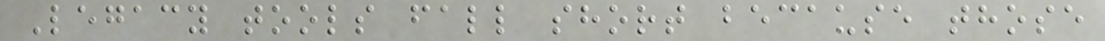Legacy tools fall short because those
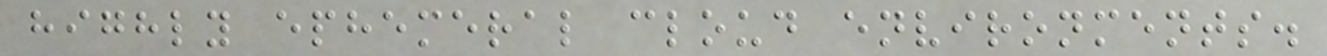highly ephemeral cloud environments.
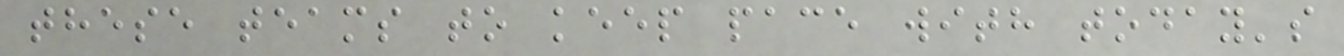these teams to keep pace with today's
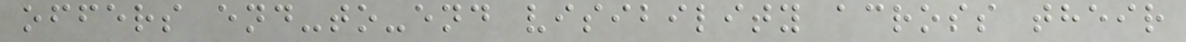offers end-to-end visibility across their
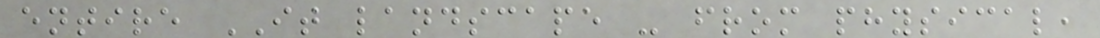entire IT landscape - from physical,
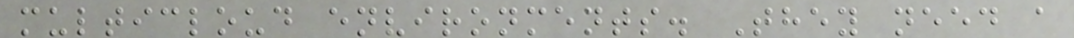multicloud environments. They need a
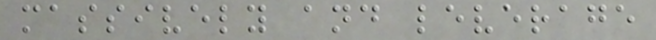massively and leverage
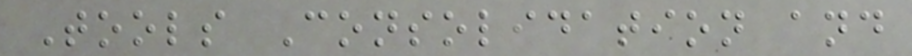Tools Consolidation and
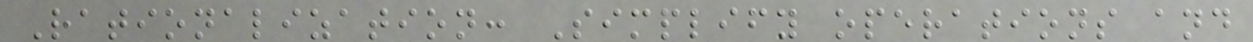Rationalization: Simplify operations and
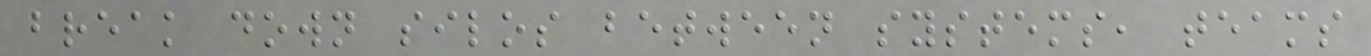break down silos between systems, teams
